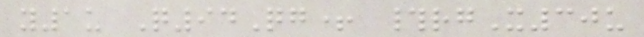y1u Q94Qg+ #rgX30u
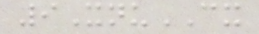9XnuCX
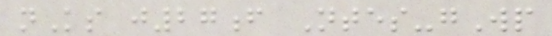nKs j27f Ntes-gWp
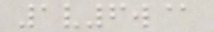1v6w@
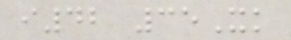i42 35Xk
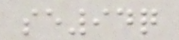se94q
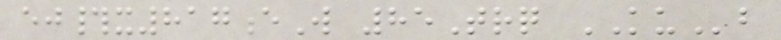ej#x817eW 85Trq KUb
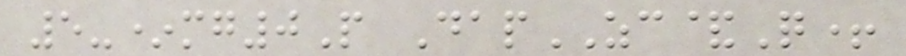5-*mg0P DapZC&Q+
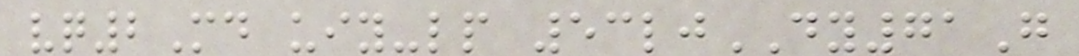vq2Md uiy-lp 53ljDY71G
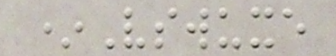*Vswuxe
